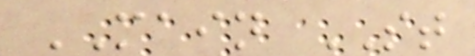MAIN ST
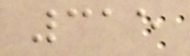315
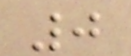0
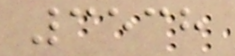3538
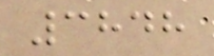3848
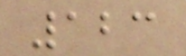123
